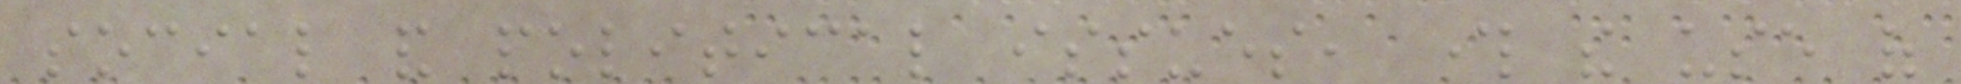social and political issues, through the use of
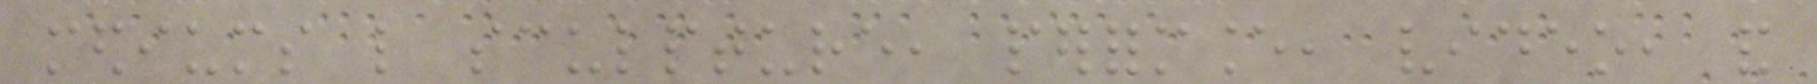mediums like sculpture, performance, video, and
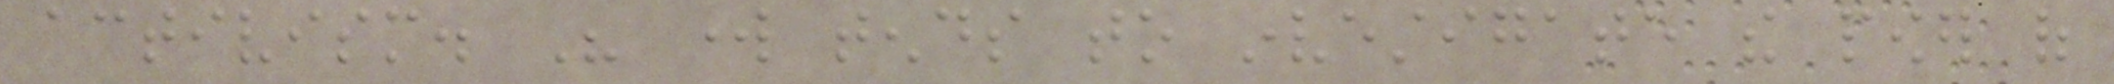activism. His work tends to investigate the power of
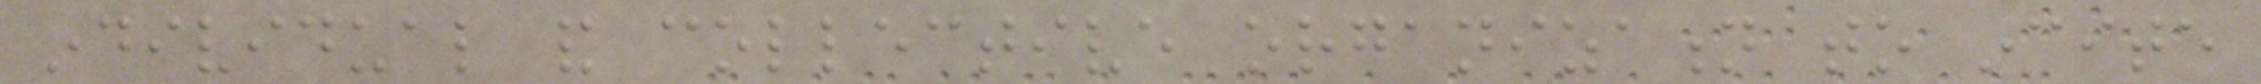individual and collective organization to incite
